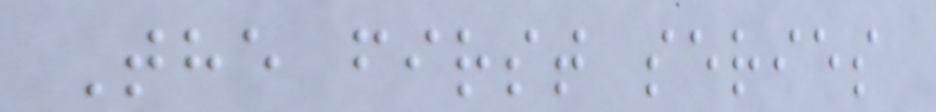The first series
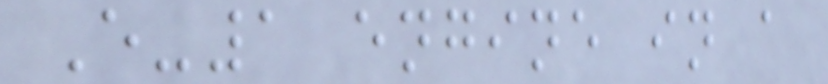E-1 engine in a
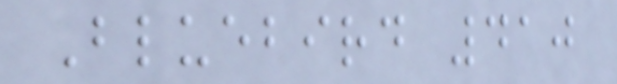Bluebird 410
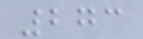273
